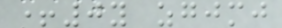+0y zgjmj
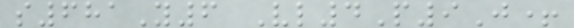s681Y6 Vl4P9J+
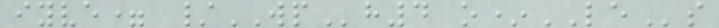iyve= /WPh4 o*LEs
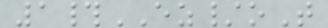1#EZ/oT
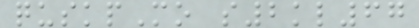quskpMo s2kl67
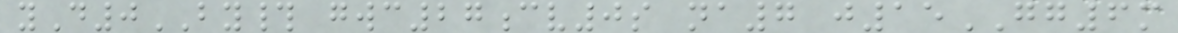yD0BY# gwc27cv0s na7 j15GG6m
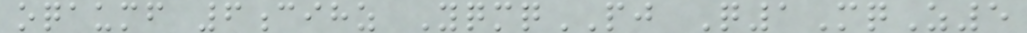oqaumf 6cihz YqmqPJ Q1MqZ5
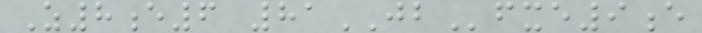Z8e6 81JBfxe9e
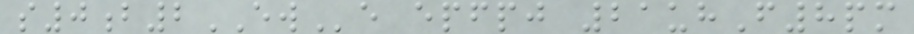s0b2EWe epfpj 21uhF8pm
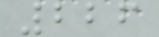226
